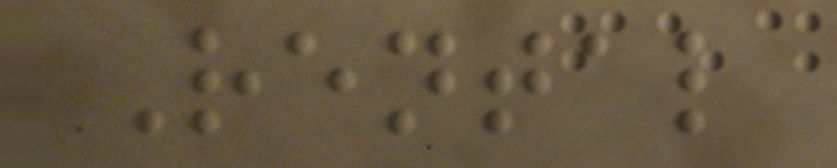Rental
